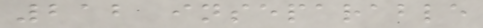212 inseparable
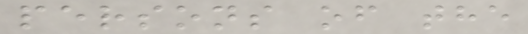persons of the
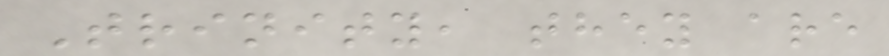Trinity, they are
